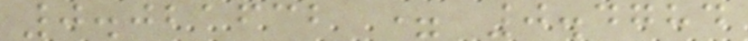0.021632 = 0.4784
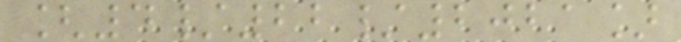[4/22/2021]
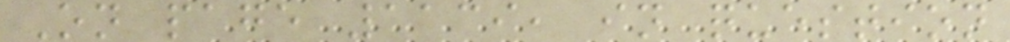On page 1139, in question
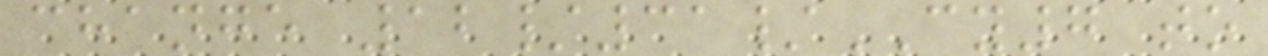change 12/31/CY7 to
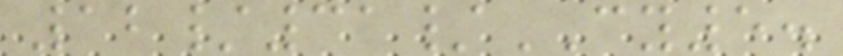12/31/CY5.
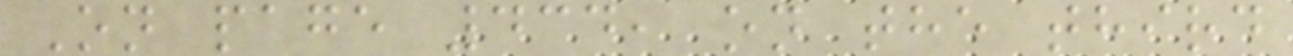On page 434, on the third
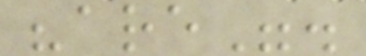"are".
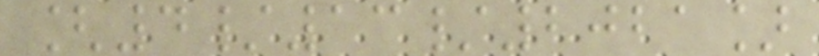[4/13/2021]
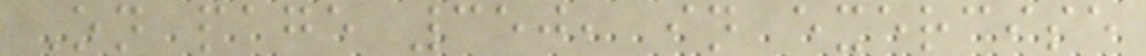On page 350, in exercise
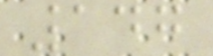147
